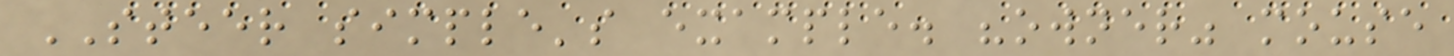STEER simple's example. "owner" mouse
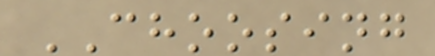CHOOSING
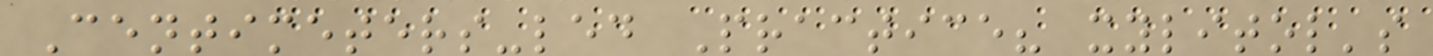Centimeters-led Practice? xylitol's
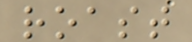roast
